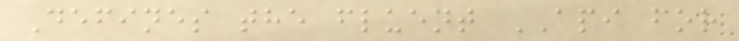Defines the fluent API for
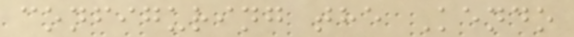configuring the Kendo
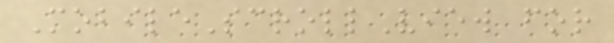MobileScrollView for
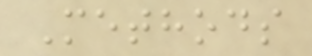Methods
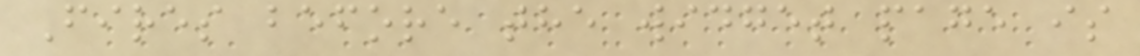Fires before the widget page is
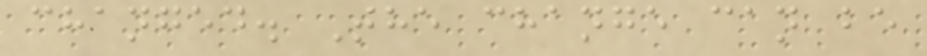changed. The change can be
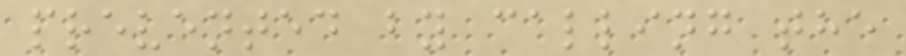prevented by calling the
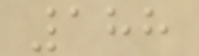188
